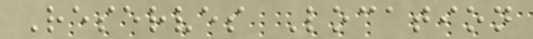Reserves Location
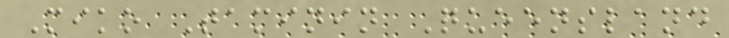Miko Taminin Queensland
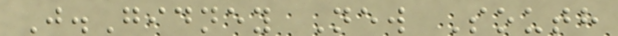J.Gidney New South
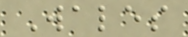Wales
